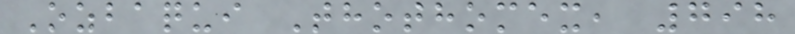Ozbaqui Thothomex, 798
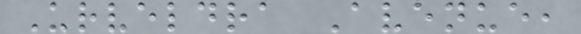Urveldra Avenue,
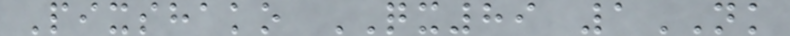Pixshako QX89 1NK
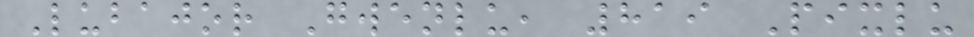Lubajor Gwenlu, 819 Pixlu
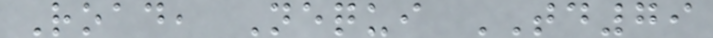Road, Nequi TD79
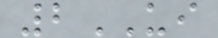2UI
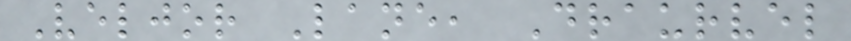Veljor Lane, Draurvel
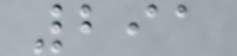291
